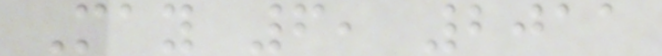May 6, 2011
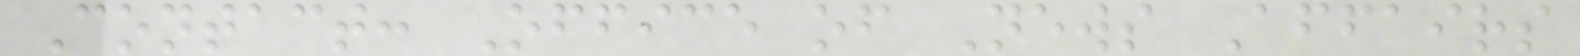Contact: Office of News Affairs
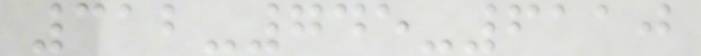312-745-6110
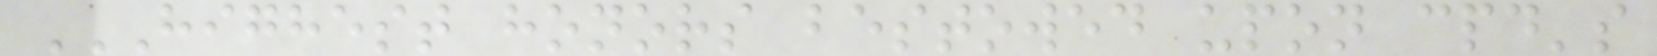HIGHEST HONORS BESTOWED UPON CPD'S
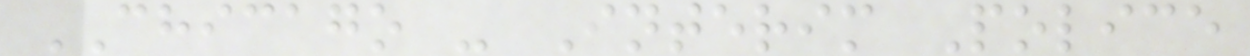CHICAGO - Interim Police
